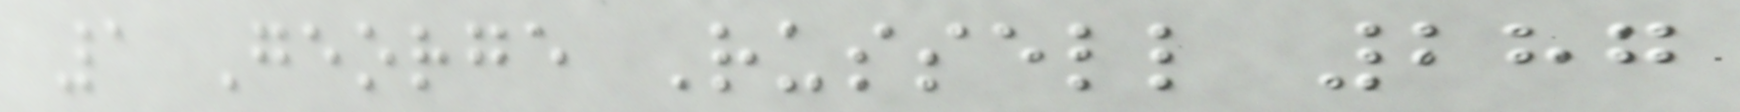1 George Russell 287
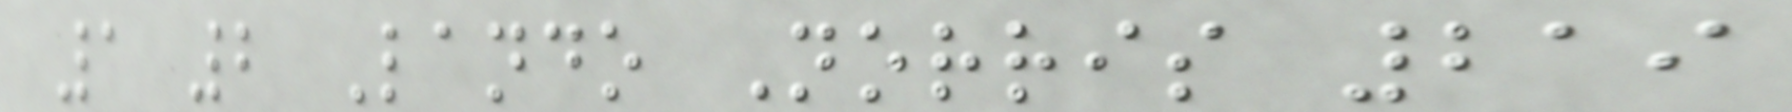1 2 Lando Norris 219
